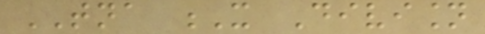TNA X Division
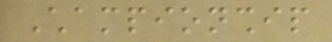Championship
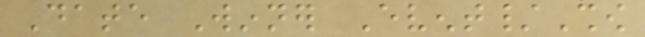Date Winner Event/Show
